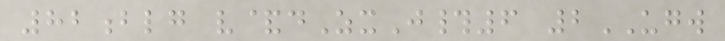82blg v&dZxJ#6 2UGW
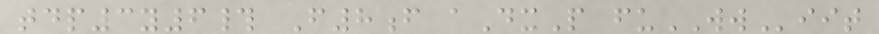tdp3y6# F8f aDxP fuWWiit
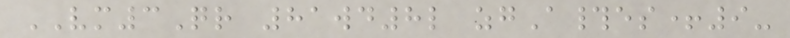VM3Qr 81wd8l zgA#es+9-
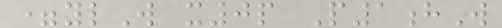=ylW x0p P1hW
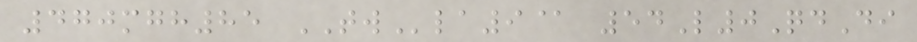470mgh85 TWla9@ 54L0QdDi
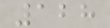128
